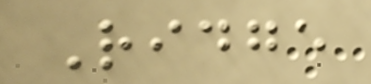Ridge
